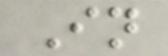In
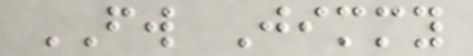FW Jimmy
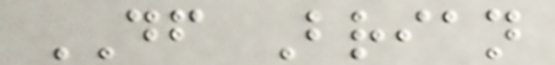DF Brian
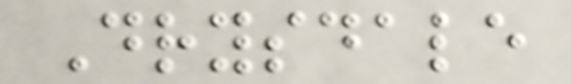Drysdale
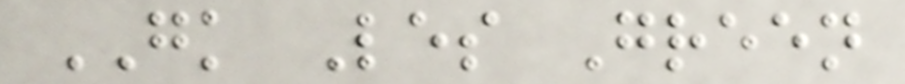GK Les Green
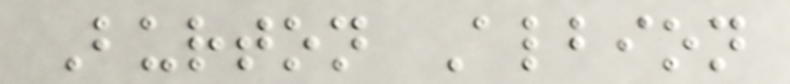Burton Albion
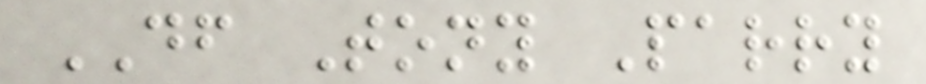DF Tony Parry
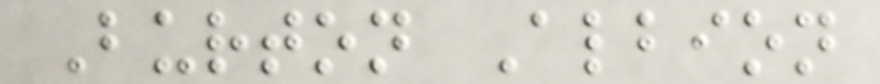Burton Albion
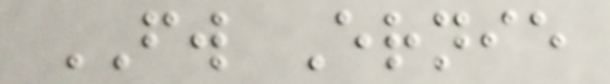FW Ernie
